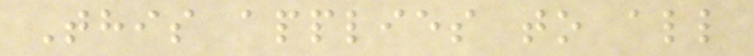This applies to all
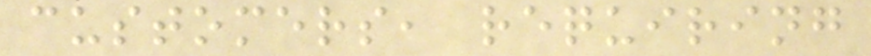customers, requiring
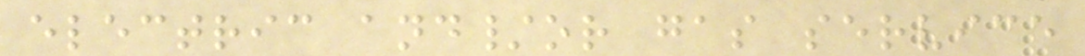electric and/or gas service
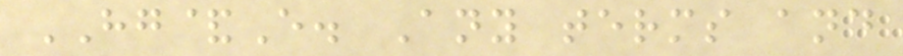HG&E. Any terms and
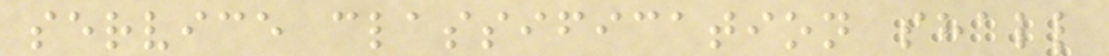service classification shall
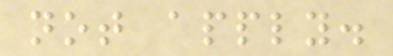not apply.
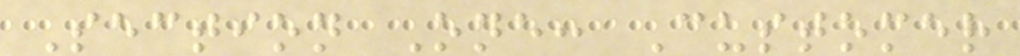Section One: Customer
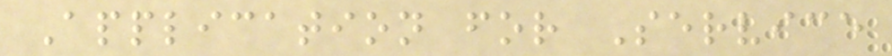Application for Service
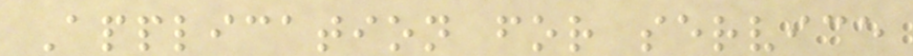Application for service
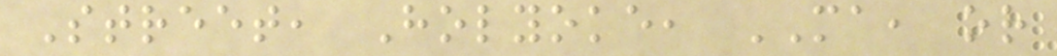Street, Holyoke, MA, or
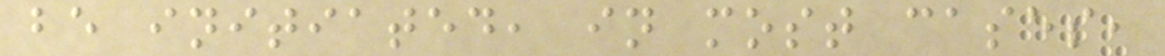be initiated, in most cases,
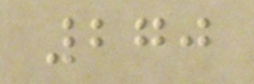270
